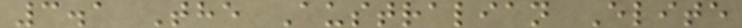3.1 The Australian Elite
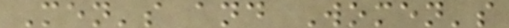Men's and Women's
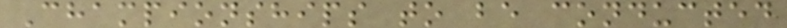Championships to be conducted
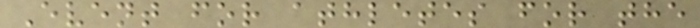Event for athletes for the
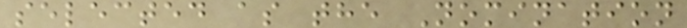selected as the Nomination
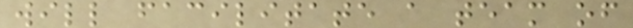will facilitate a team of
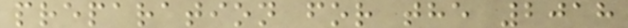preparation for the 2018
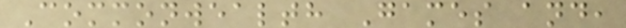Commonwealth Games and,
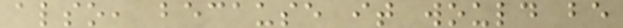also, because it would be
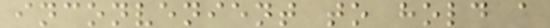inconvenient to hold a
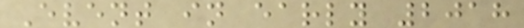Event in early 2018
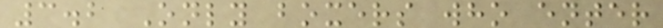3.2 Only boxers who enter
